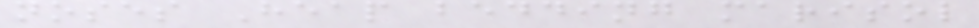noses Heap bedding marisol
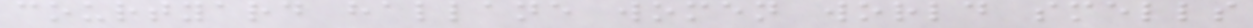courtyard hallane women world smells
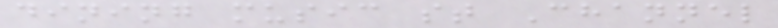dining music st Channel
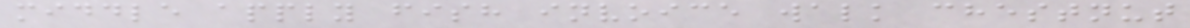middle apply fish invoice walk chestnut
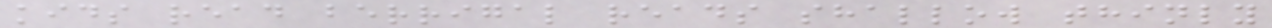kids read berrigal reads shallow thinly
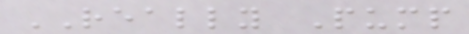REALLY Pump
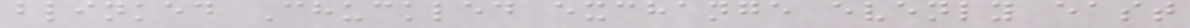blinked Chuckled exchange evenly east
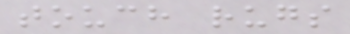touch rugs
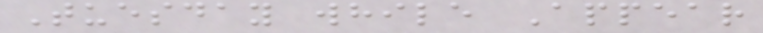Tuesday while Appear
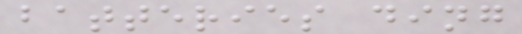batteries ding
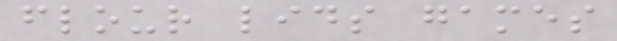flour lids games
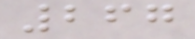267
